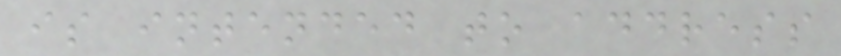is intended to address
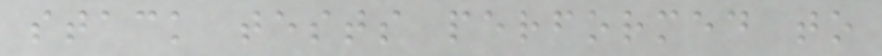stack tests performed to
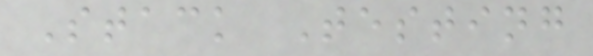Stack Testing
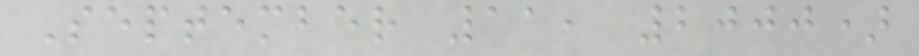September 11, 2000)
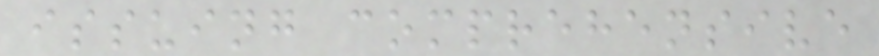issuing comprehensive
